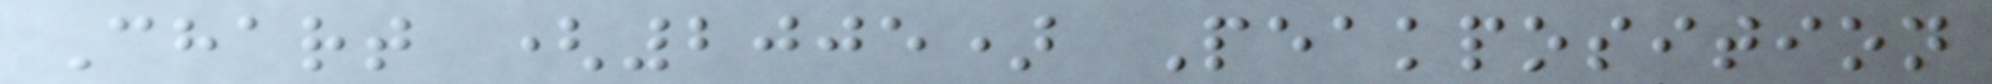Chart (2005) Peakposition
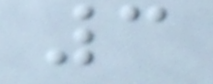3
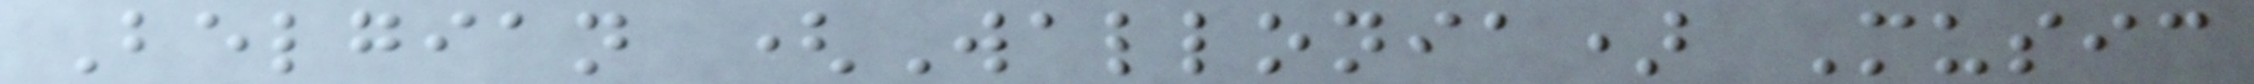Belgian (Wallonia) Music
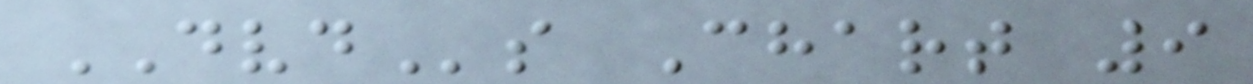DVDs Chart 9
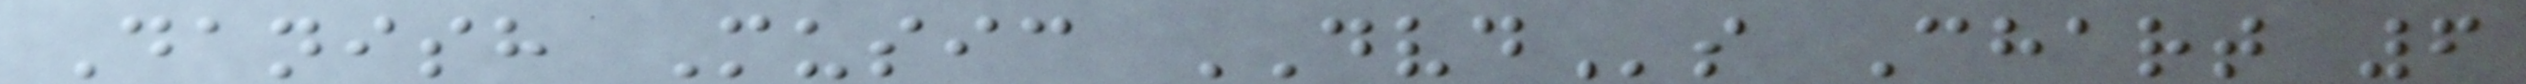Danish Music DVDs Chart 6
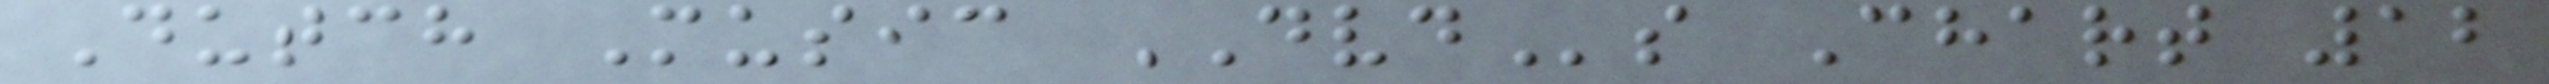Dutch Music DVDs Chart 12
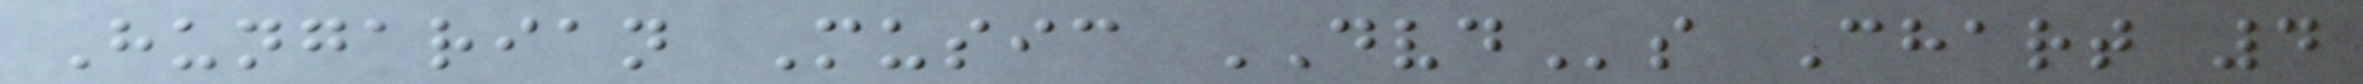Hungarian Music DVDs Chart 4
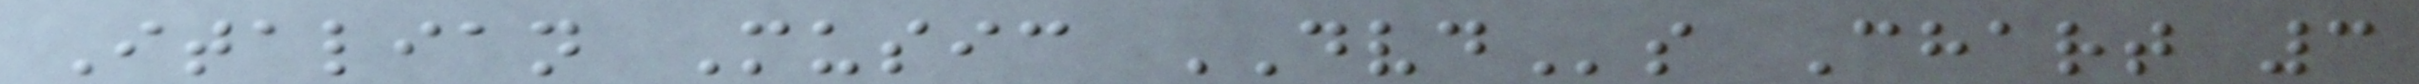Italian Music DVDs Chart 3
